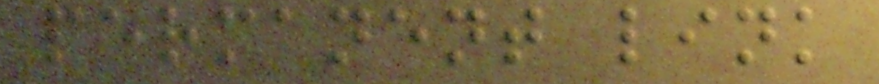permanent link
